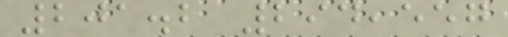201.2 294,557
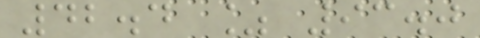42.4 % 93.0
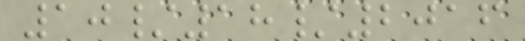10/18/2016
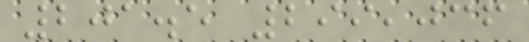201.5 299,036
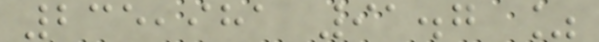235,981 91.7 %
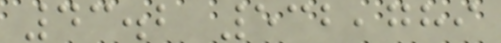43.2 532,789
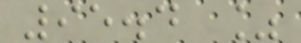95.4 %
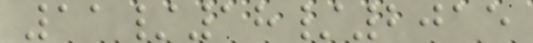11/18/2015
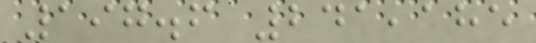197.6 241,185
